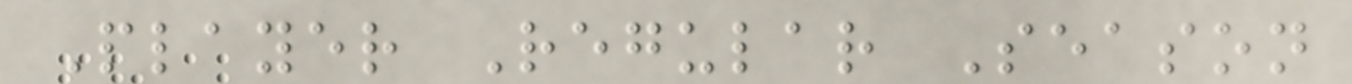Player Regular Season
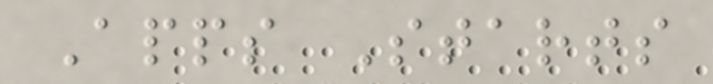Apps Starts
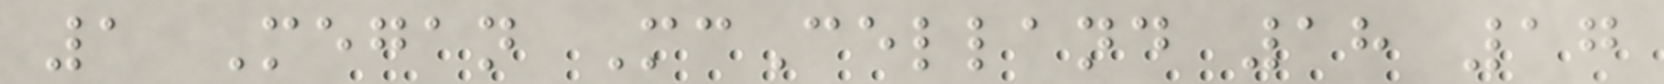1 Megan McCelland 18 17
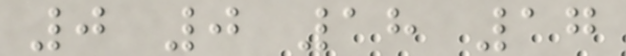0 0 18 17
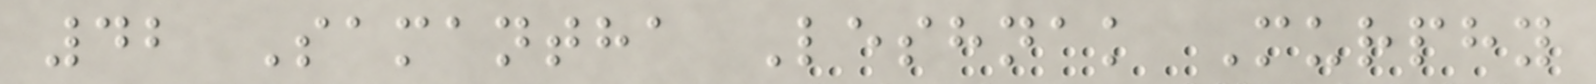42 Samantha Leshnak Murphy
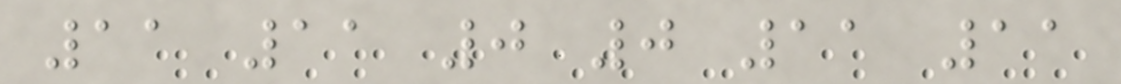11 11 0 0 11 11
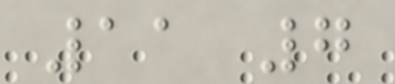11 7
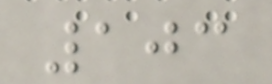103
